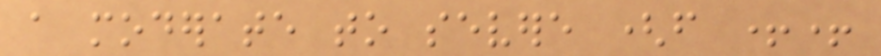a moderate to severe (from ++
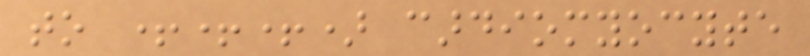to +++) cardiomyocyte
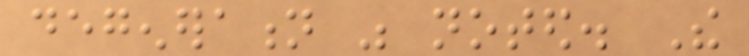degeneration was noted. The
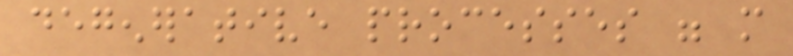degenerative processes were more
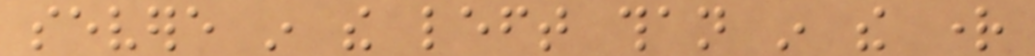severe in the left than in the right
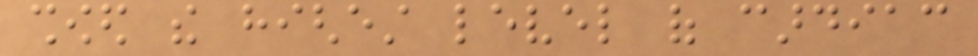showed the highest level of cardiac
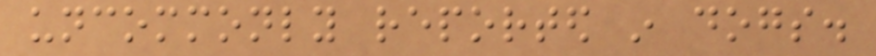uncommonly reported in dogs.
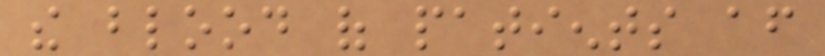the blood of patients after
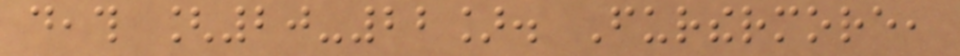death [20-22]. Furthermore,
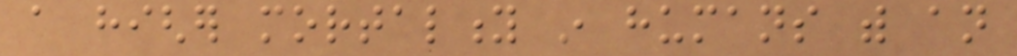a higher mortality in humans with an
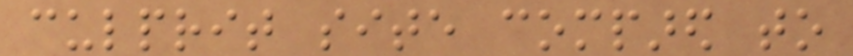culprit site compared to
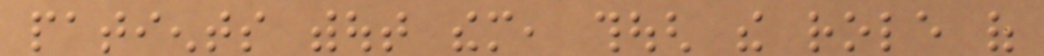patients without them, though the role of
